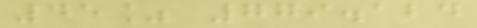45% 779.124
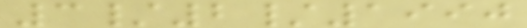3/2/1990
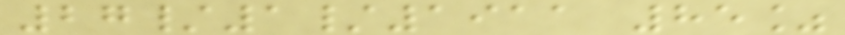27/1/1911 85%
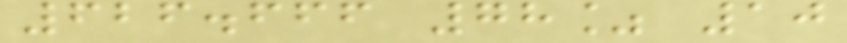626.666 78% 10
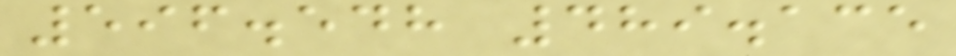596.548 489.135
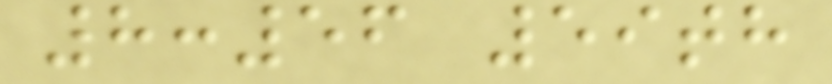8:56 59th
